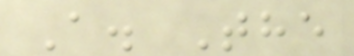A. The
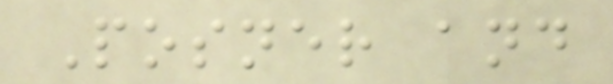Posner and
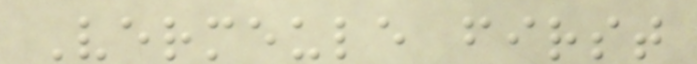Vermeule first
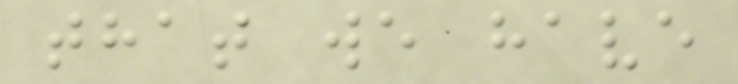that we have
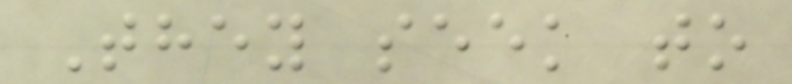They seek to
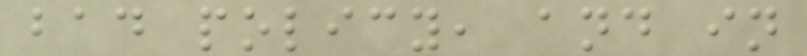bad policy, and in
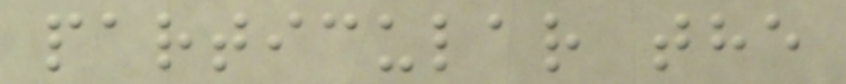particular the
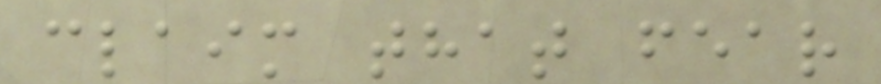claim that fear
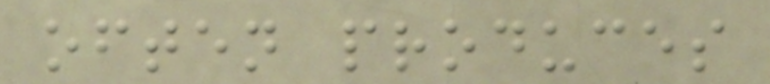often produces
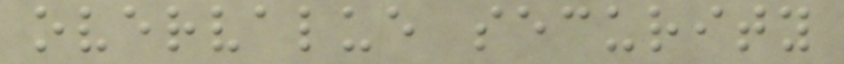overvalue security
